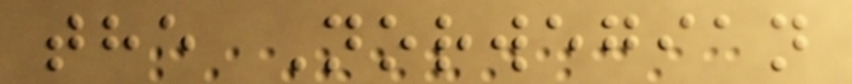the Norwegian
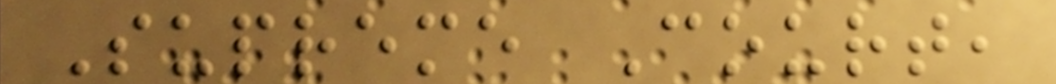Supreme Court,
